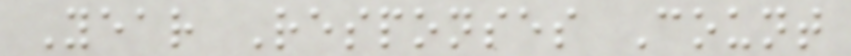Year Responses Count
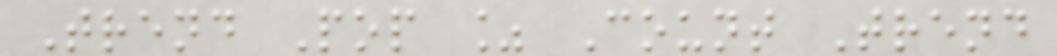Trend Pop % Count Trend
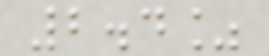2.4%
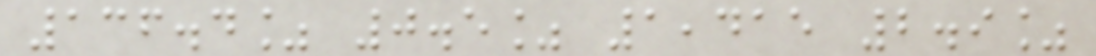136.4% 0.5% 1,415 2.9%
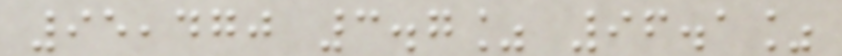95,470 3.7% 96.1%
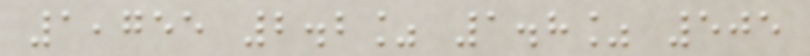1,755 2.2% 1.8% 505
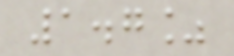1.7%
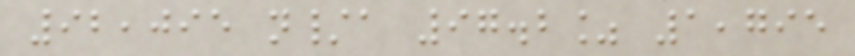92,095 n/a 97.2% 1,795
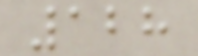128
